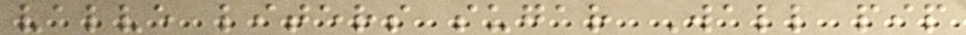valve liters sugar Wall pip
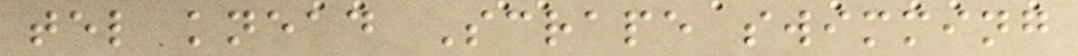tel knead Scrape swimming
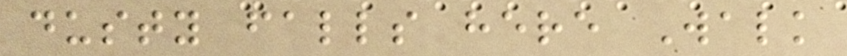dusty falls here Walk
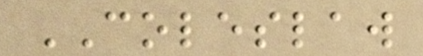COLESLAW
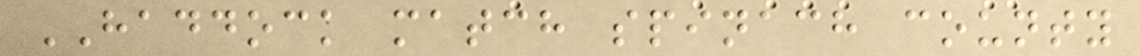HADDOCK match spinach county
